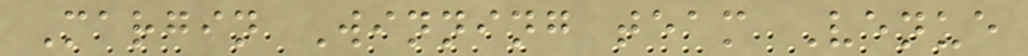Margin Winning team Venue
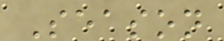Season
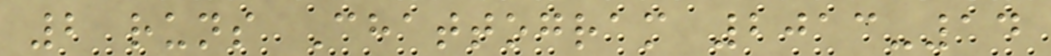2 runs Chattogram 2013-14
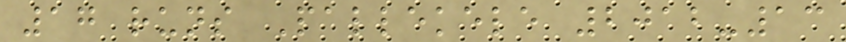17 runs Pallekele 2012-13
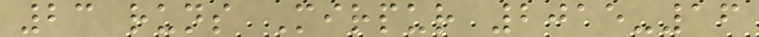23 runs Mirpur 2015-16
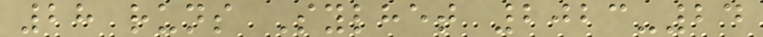28 runs Sylhet 2023-24
